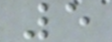5
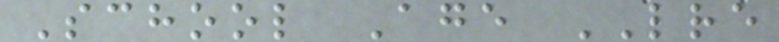School Age LRE
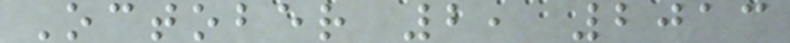October 2, 2013
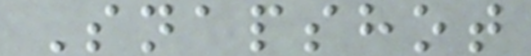Snapshot
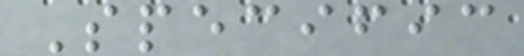Specific
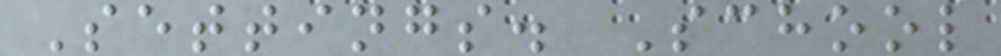Settings. School
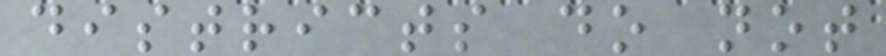districts do not
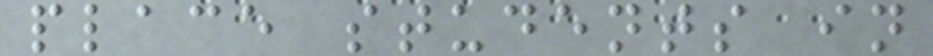place students in
